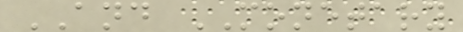AND MONETARY
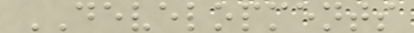DEVELOPMENTS
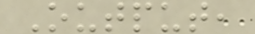Output,
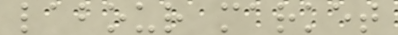labour market
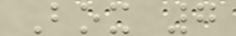Box 7
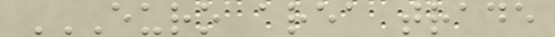EURO AREA TRADE
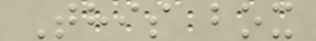This box
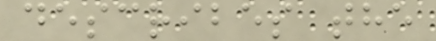describes the
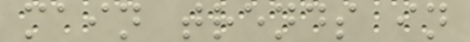main trends in
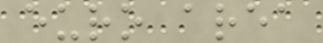euro area
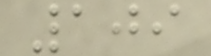109
